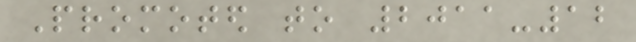Promoted to 2011-12
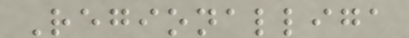Regionalliga
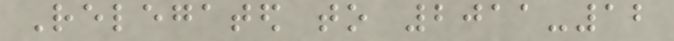Relegated to 2011-12
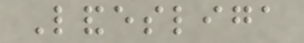Landesliga
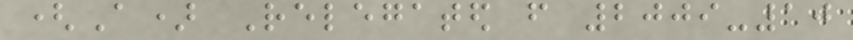(A) Relegated from 2009-10
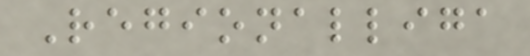Regionalliga
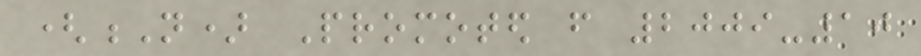(N) Promoted from 2009-10
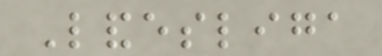Landesliga
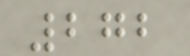272
